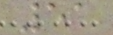51
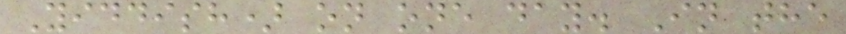Yiddish) on one day. In the
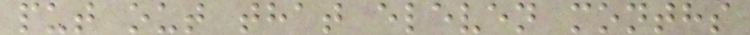put out that eleven months
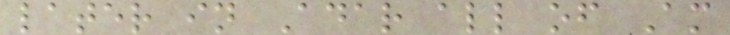later in Adar all of Am
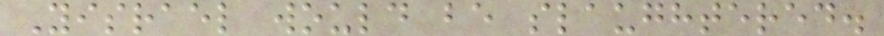Yisrael would be slaughtered.
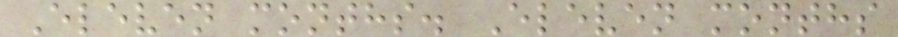Eleven months. Eleven months
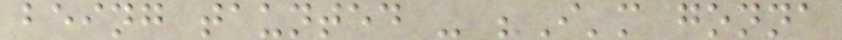being taunted - "I'm gonna
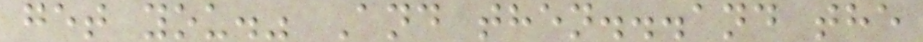get you." And then...and the
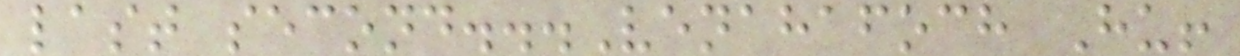last second...Venahafoch Hu!
